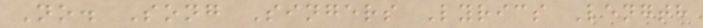No. Song Singers Lyrics Length
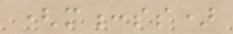(m:ss)
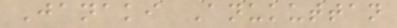Janaki Anukuttan
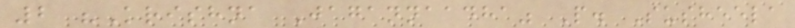2 "Krishna Jagannaadha" P. Susheela
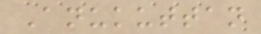Anukuttan
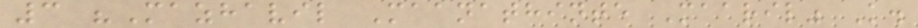3 "Mazhavil Maanathinte Maaril" K.
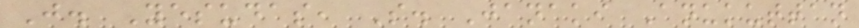J. Yesudas, S. Janaki Anukuttan
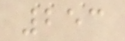253
